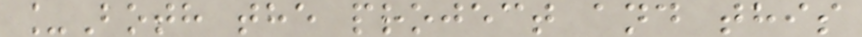_Both the project and this
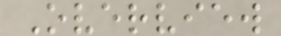Overview
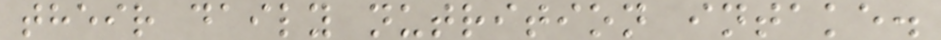their daily nutrition intake.
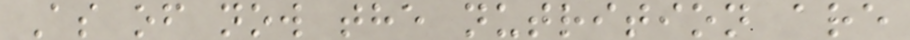As of now the nutrition are
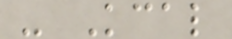- Kcal
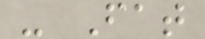- Fat
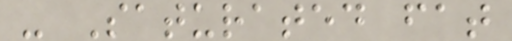- Saturated fat
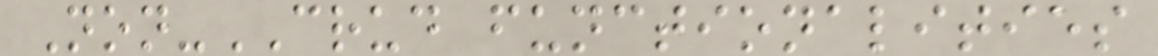Non-CRUD functionalities
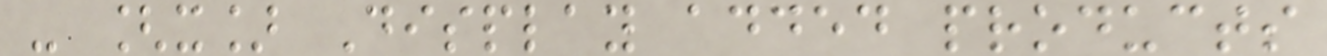- [x] Display added products
